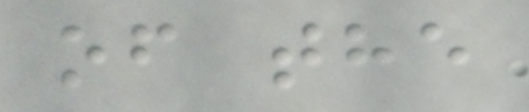of the
